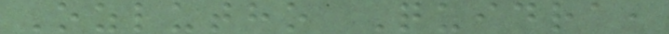Ozlutho Quidra,
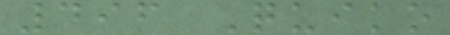496 Quiko
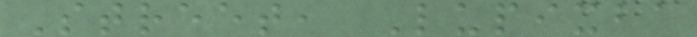Street, Lupixba
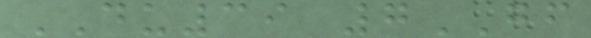DU39 7GF
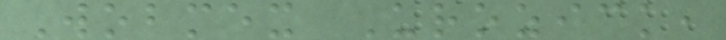Wobmex Urozick,
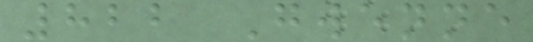822 Gwenne
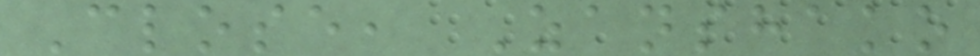Close, Zanshako
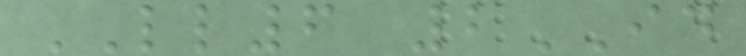LL6 2ID
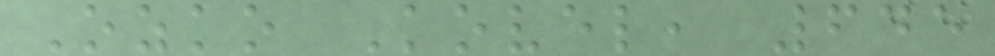Ozko Kovel, 645
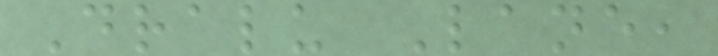Dralu Lane,
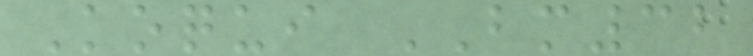Koqui BM32
